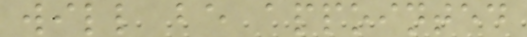will be appointed
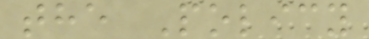the Policy
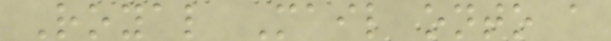Royal Mail onto a
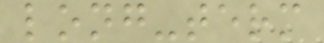long-term
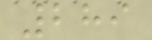289
